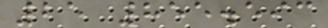25 855.593
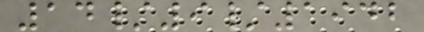14/9/1942
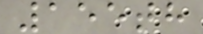155th
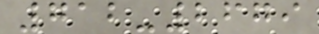712-2679
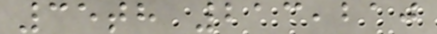35th 213,210
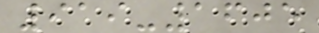919-1605
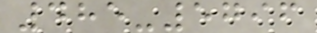485-5796
